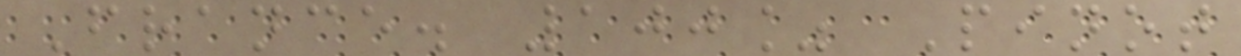France. 100% Pinot
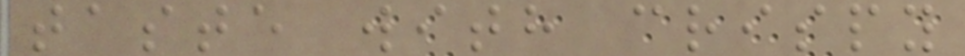taste with crispy
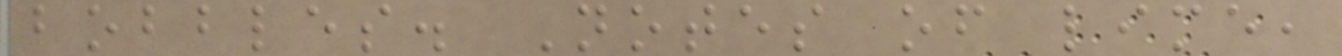bobbles. Notes of lime,
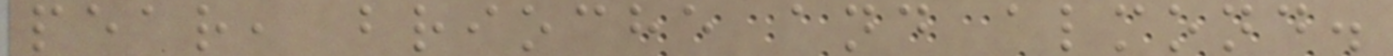pear, brioche and almond.
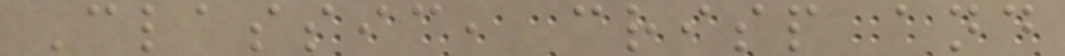Classic, crisp and
